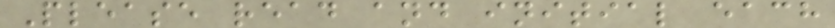Please read and initial each
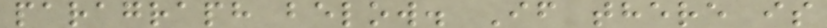paragraph below. If there is
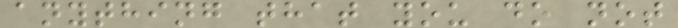anything that you do not
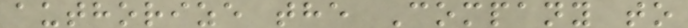authorize the Company to
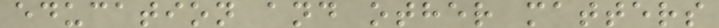education and other matters
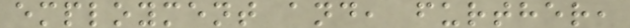employment and, further,
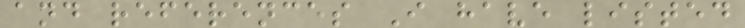and references I have listed
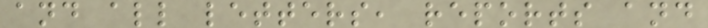and all letters, reports and
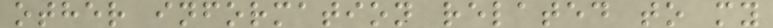other information related to my
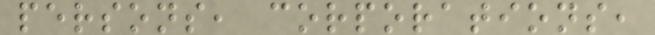persons, corporations,
